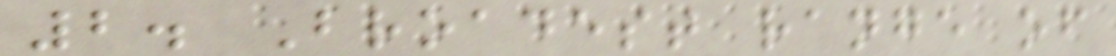2. Broadest range of
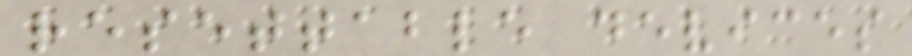resettable devices
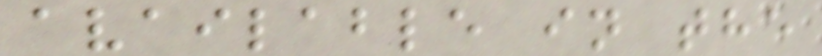available in the
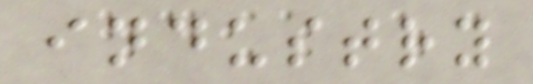industry
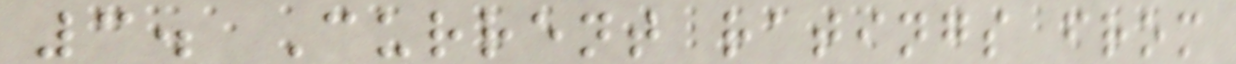3. Current ratings from
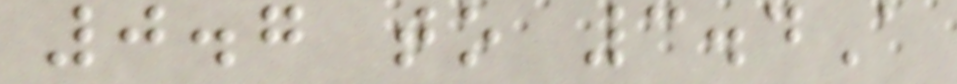0.7 to 3.4A
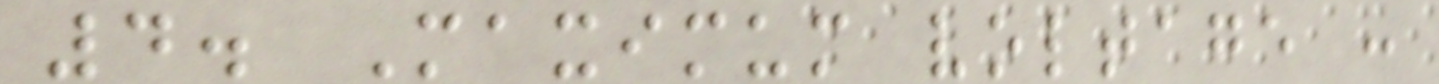4. Maximum voltage :
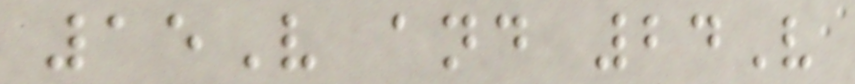15V and 24V
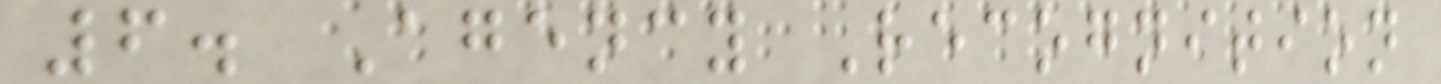6. Agency Recognition
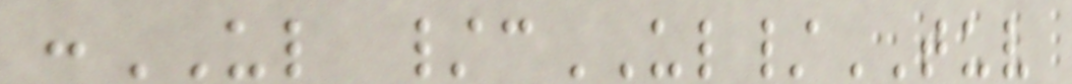:UL /cUL/TUV
